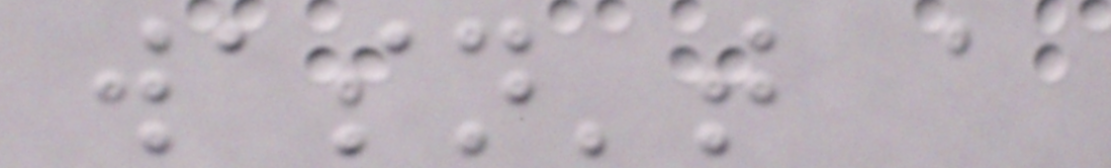wasn't a
